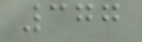377
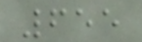655
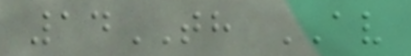14TH AV
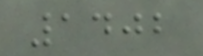1402
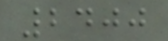2400
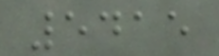5415
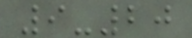9-20
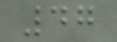47
